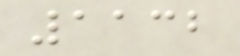1132
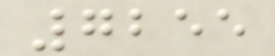7255
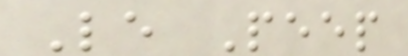Le Peep
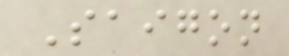Saigon
